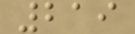219
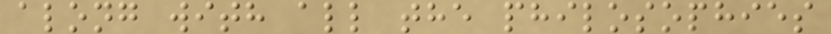along with all the philosophies
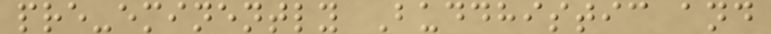pre-eminently Buddhistic and
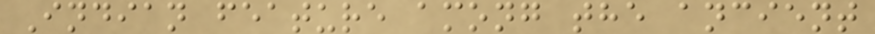Indian feature among the ancient
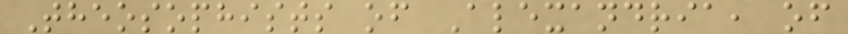Theosophists of Alexandria, of
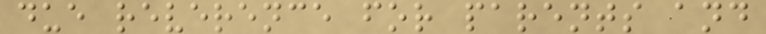due reverence for parents and
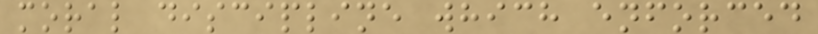moral discipline which enforced
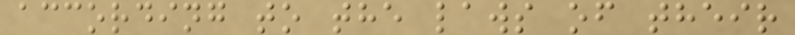according to the laws of their
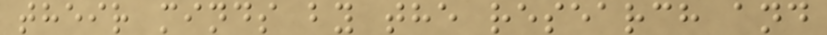their minds by the research and
